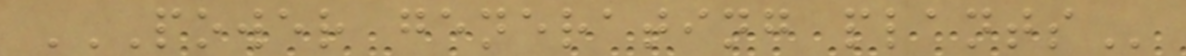POWER GENERATING PLANTS
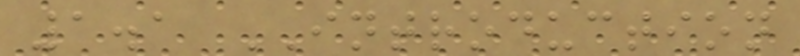1.1 INTRODUCTION
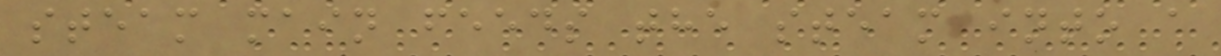steam main feeds the steam into a
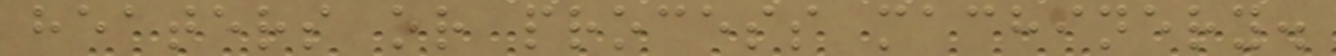heaters or process machinery.
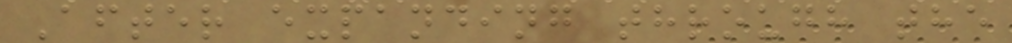After expanding through the
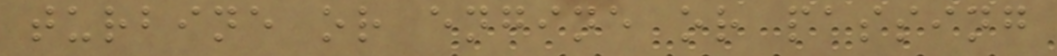turbine or engine or passing
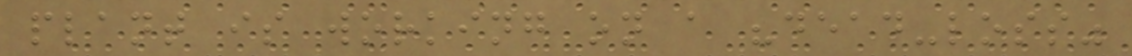plant is working on a "dead-loss"
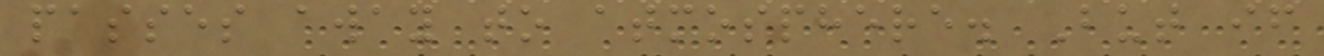passes away to atmosphere. But if
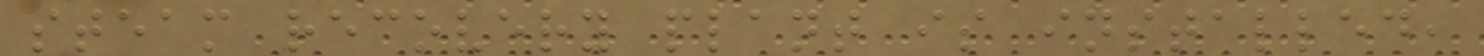steam recovery plant is installed,
